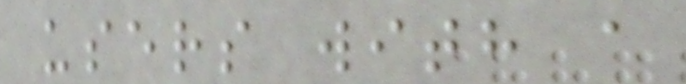users with a
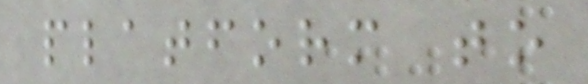platform to
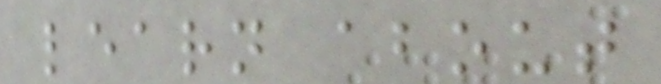learn about
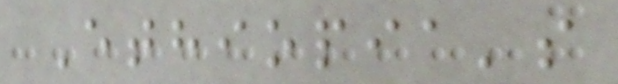Ethiopia's
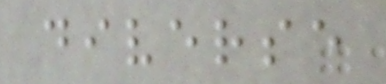diverse
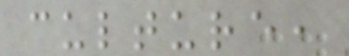culture,
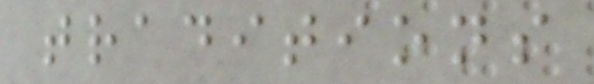traditions
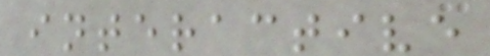interactive
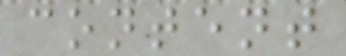content
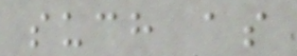such as
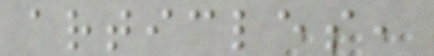articles,
